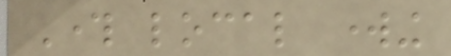Through local working
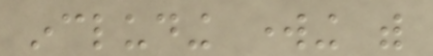including working with
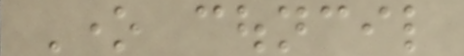One council
